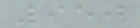950
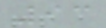93
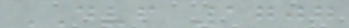DVF 1707
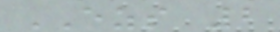EZS 2
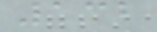132
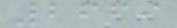2669
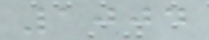1004
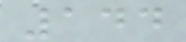144
